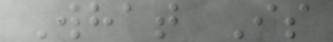What Is
